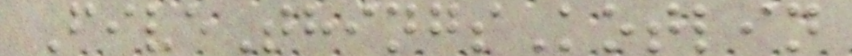FiveThingsKotlin
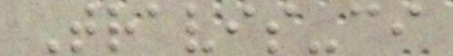Travis-ci
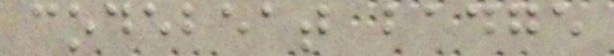codebeat badge
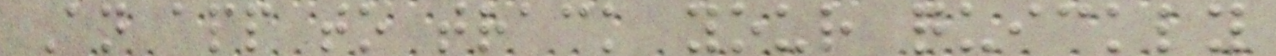An app to track your quickly
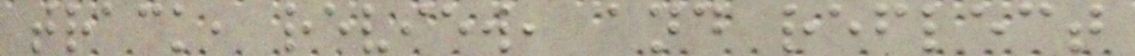track, review, and reflect
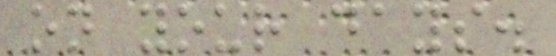on your days.
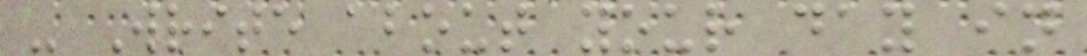- Write about your day in
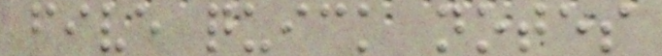five quick notes
